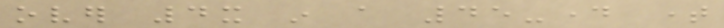over 4x in a 45-day time
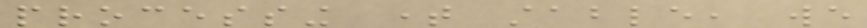processing time stable, we
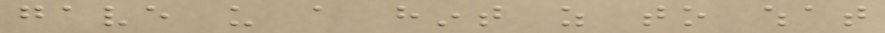gave us a hint as to what
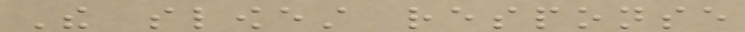The slowest response
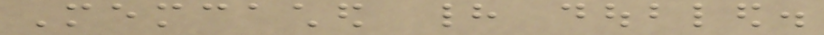Memcached had doubled.
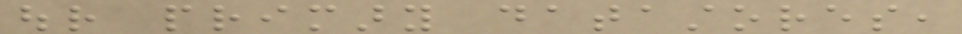our primary datastores,
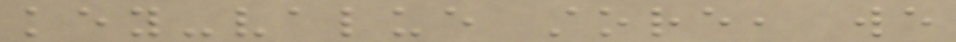key-value store, we
